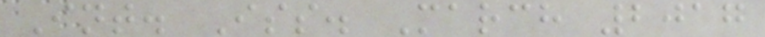Int. Iss. March 2017
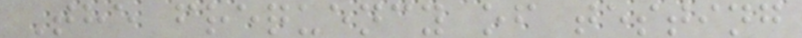The frequency of testing
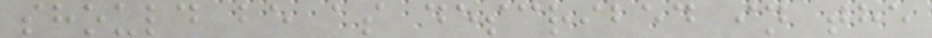should be as described in the
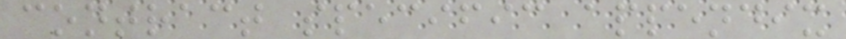contract specific appendix
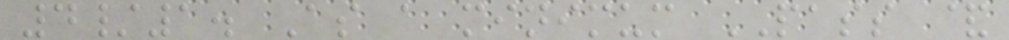4/1. As a minimum PASS &
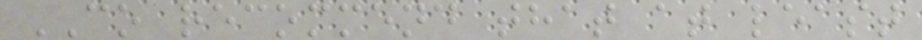CO recommend that at least
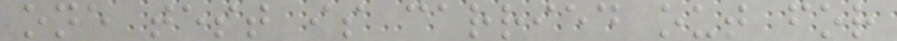one test is carried out for
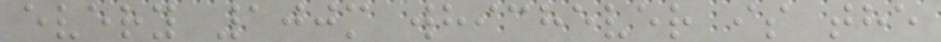every 100m whichever is the
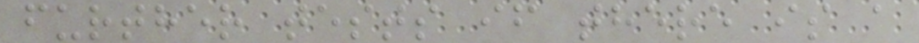further tests if there is a
